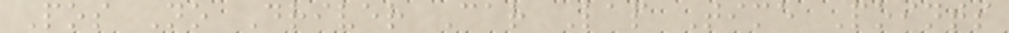Pos No Driver Car Lap Time Points
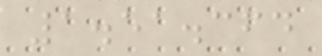1.51.364
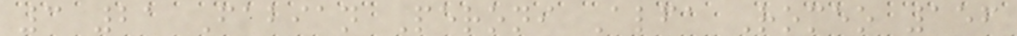3 21 Fabian Peroni Alfa Romeo 156
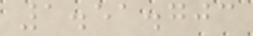1.51.703
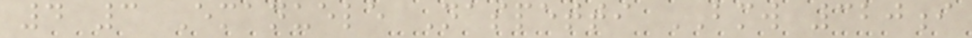4 3 Emanuele Naspetti BMW 320i
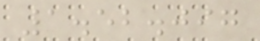1.52.097
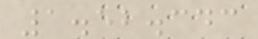1.52.343
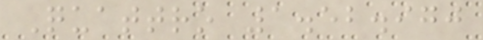Quattro 1.52.970
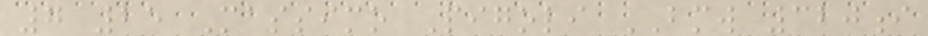7 25 Massimo Pigoli BMW 320i
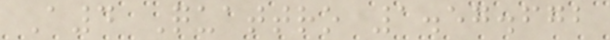A4 Quattro 1.57.672
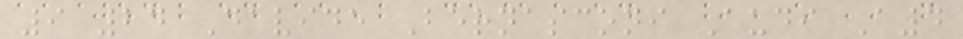9 24 Davide Bernasconi Audi A4
